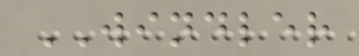WINDLER
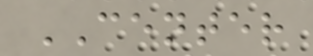CENTER
